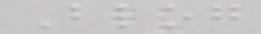Blog
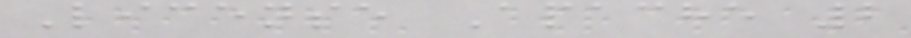License Apache 2
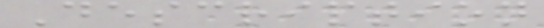Description
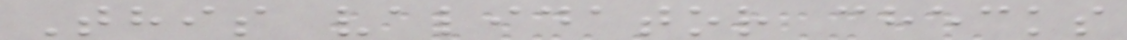This validator checks
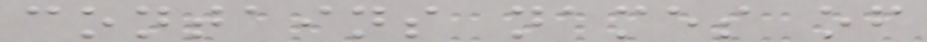contains names of
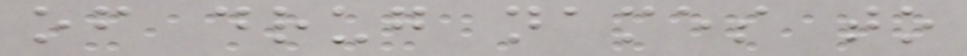of drug names to
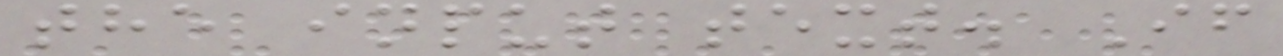the input text. If
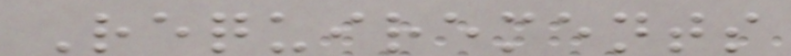Requirements
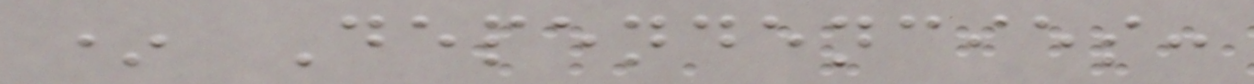* Dependencies:
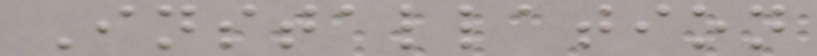Installation
